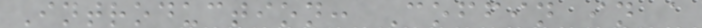Introduction: Coffin in a
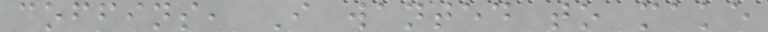coffins, I wanted to make
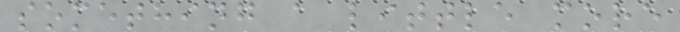something a little more
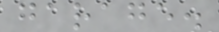garage.
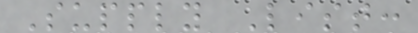Supply List:
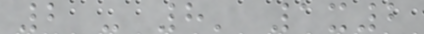2 - 8' 1x2
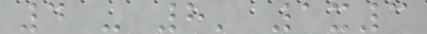4 - 8' 1x3
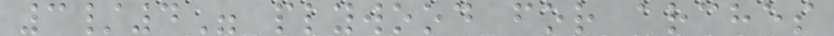3/4" plywood for arches
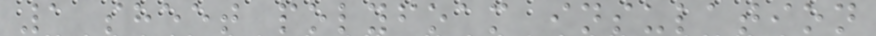1 sheet polyfoam insulation
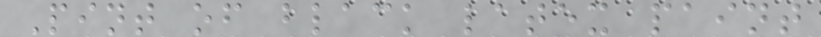Pint of black latex paint
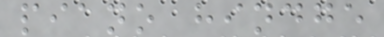piano hindge
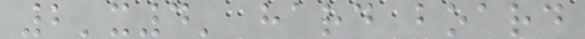2'x4' hard board
